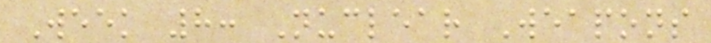Week 8: Nuclear Weapons
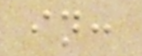in:
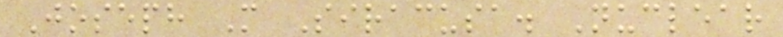Joseph M Siracusa. Nuclear
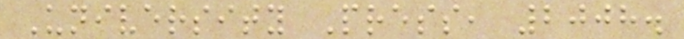University Press, 2008.
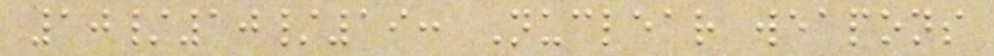10/10/19: Nuclear weapons
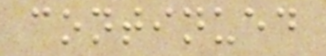continued
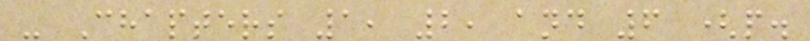- Chapters 1, 2, and 6 (p.
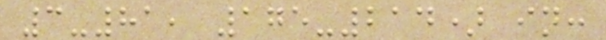3-81, 175-214) in:
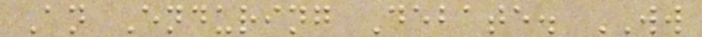An Enduring Debate. WW
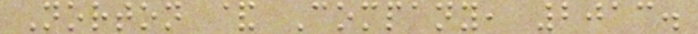Norton & Company, 2013.
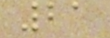21
